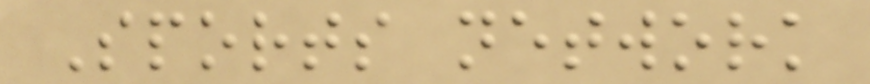Sports network
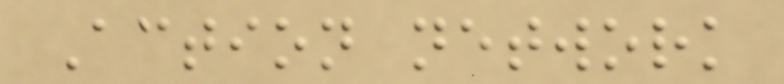Action network
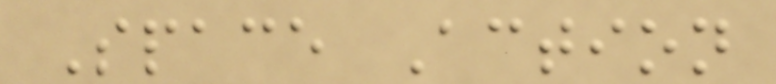Space Action
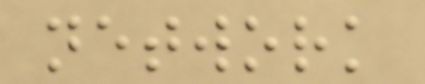network
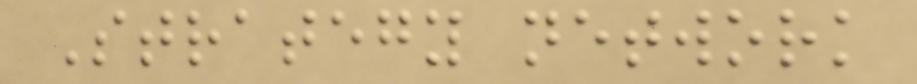Strategy network
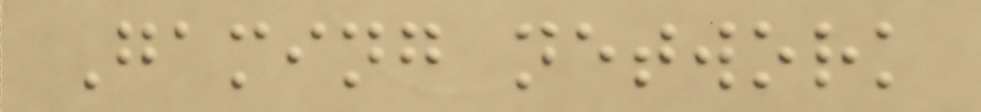Gaming network
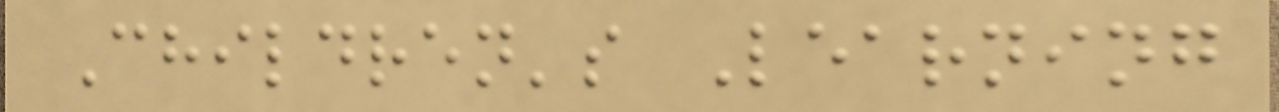Children's Learning
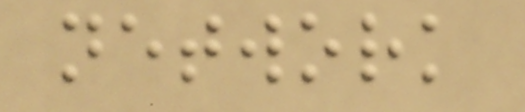network
